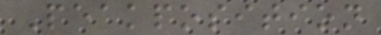Peakposition
